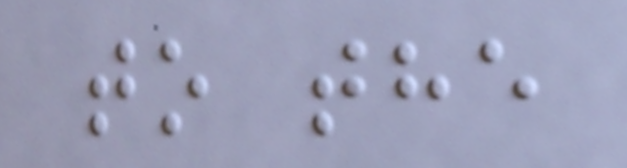to the
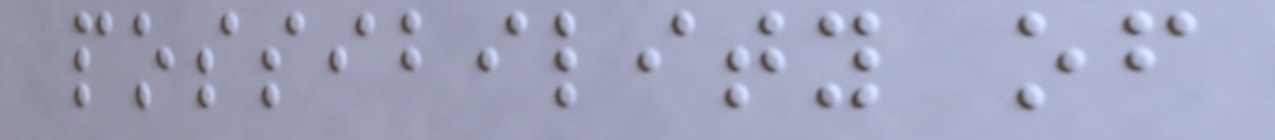possibility of
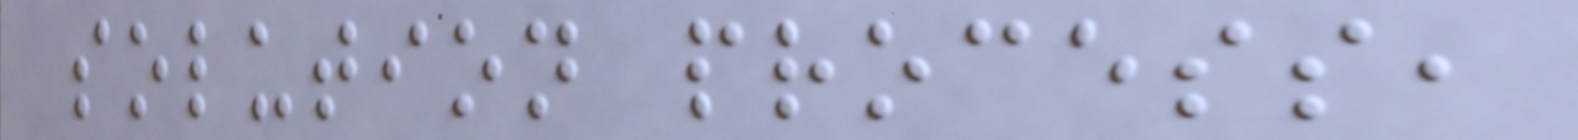solution process,
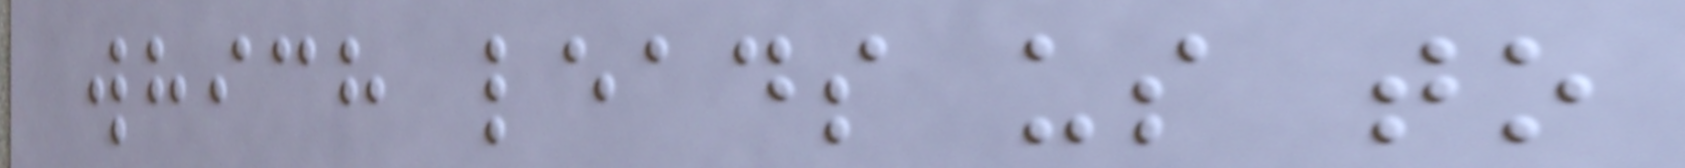which leads us to
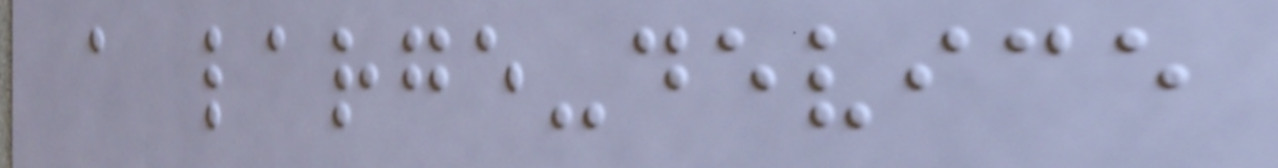a large-device
